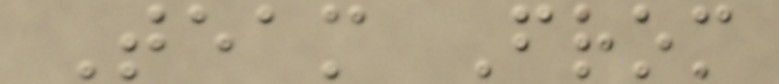Team From
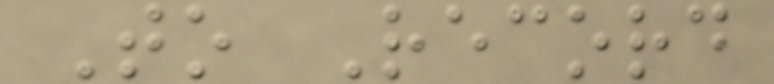To Record
